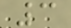3
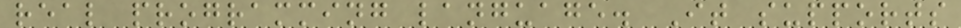real programming language. It supports
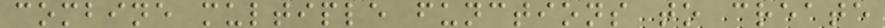combine multiple functions to create
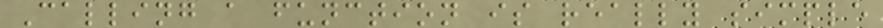Calling a function is really simple
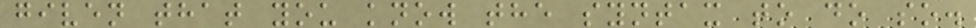given that you know the syntax to do so.
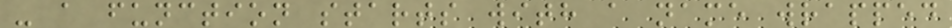- a function starts with a name wrapped
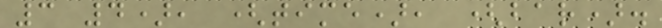3 4), (time), (bar).
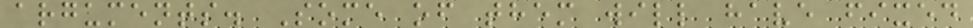arguments. Some of them will have fixed
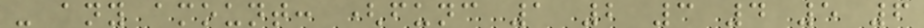- any amount: (func 1 2 3 4 5 6
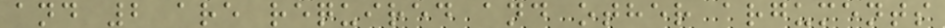and 2 are required and other arguments
